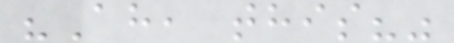"Ah, this?"
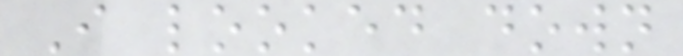I looked down
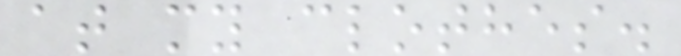at my clothes.
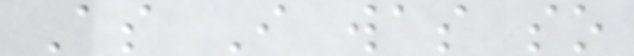As I was so
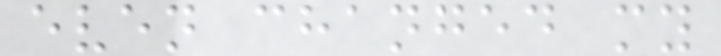even changed my
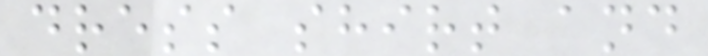dress shirt and
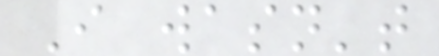I wasn't
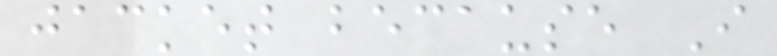jacket because I
